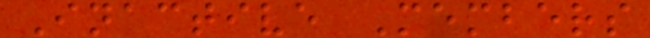Inactive Members
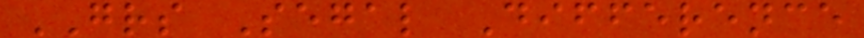GRS Segal Difference
